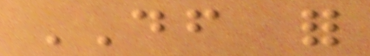DF for
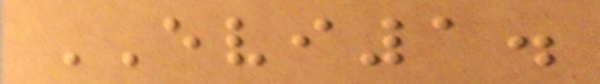EVI1.
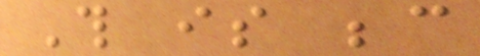This is because
